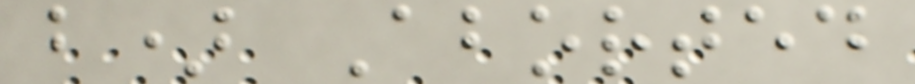b) Aborted
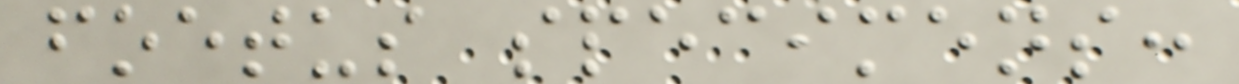foetus specimens:
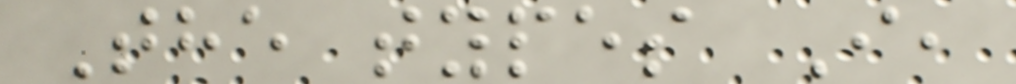The types I,
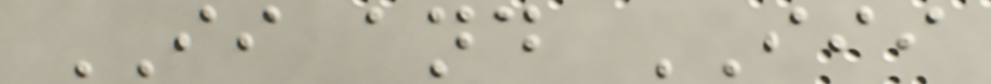II and III
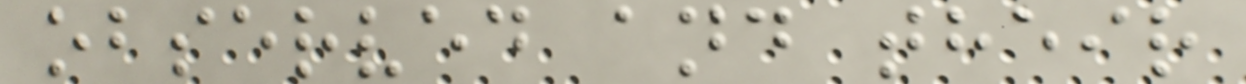observed and their
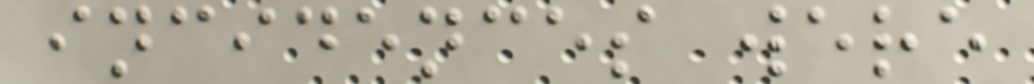incidences were
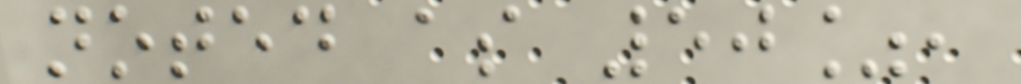noted as 50%,
